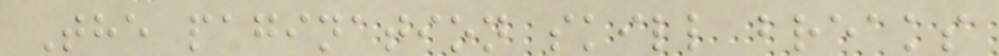The pagination skill breaks
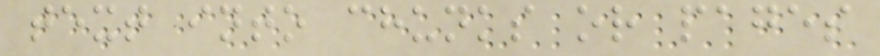text into chunks or pages
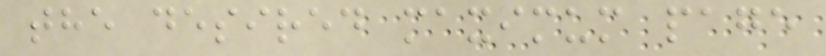the desired maximum page
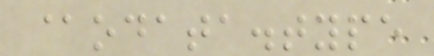@odata.type
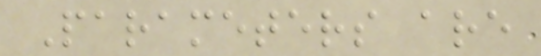Parameters are
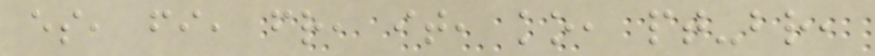es, fi, fr, it, ko, pt-br,
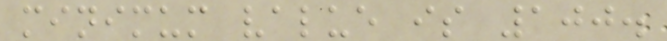minimum value is 100.
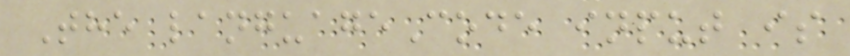The languageCode input is
